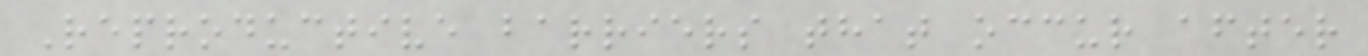Reproductive barriers that occur after
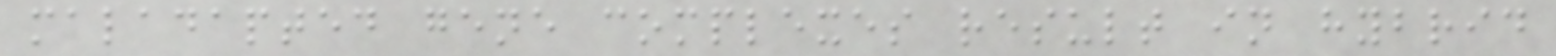maladapted gene complexes result in hybrid
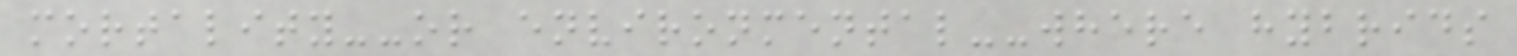mortality--or environmental--where hybrids
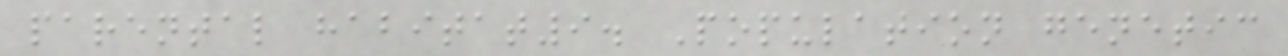parental habitat9. Population genetic
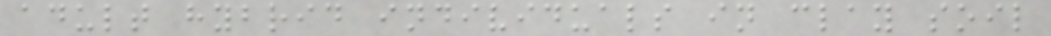adult hybrid individuals in clay soil
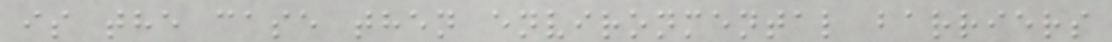is the case then environmental barriers
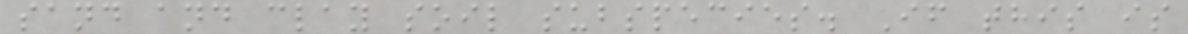sand and clay soil subspecies. If this is
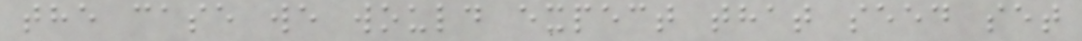the case we would expect that seed set
